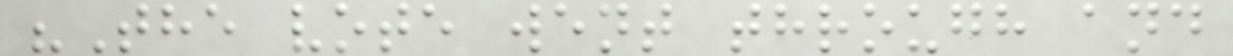"The vote went through and
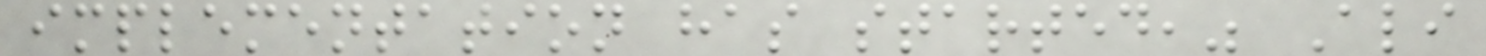implementation has started," Ali
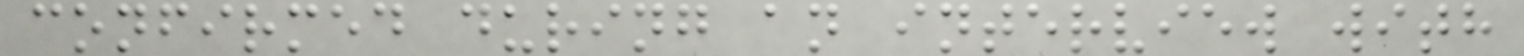confirmed during an interview with
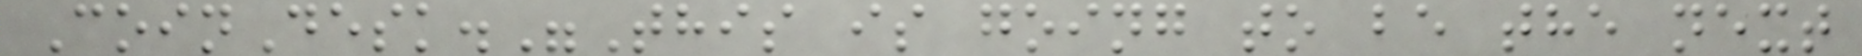CoinDesk."This is going to be the next
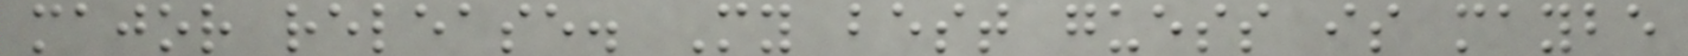major release. My best guess is maybe
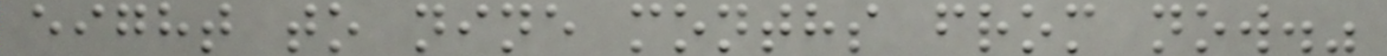eight to nine months from now."
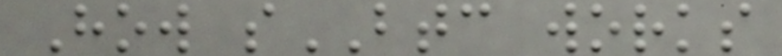How sBTC works
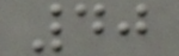40
